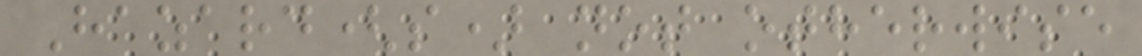Hazard(s) not otherwise
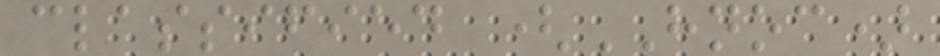classified (HNOC)
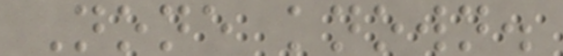None known.
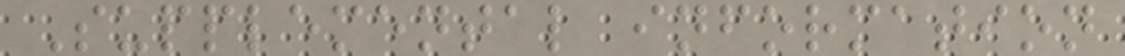Supplemental information
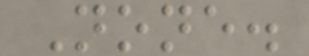None.
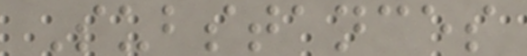Substances
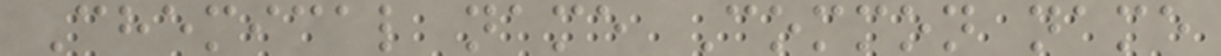Chemical name Common name
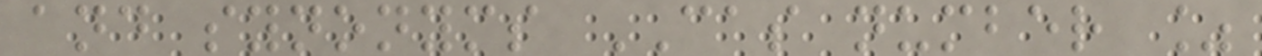and synonyms CAS number %
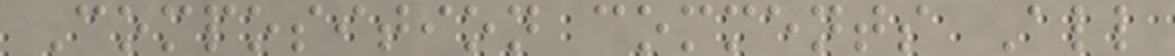Composition comments All
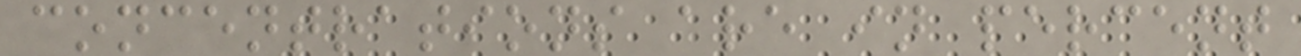concentrations are in percent
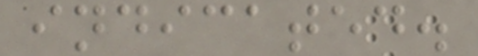indicated.
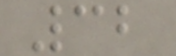32
